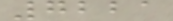7221
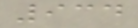934
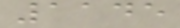1145
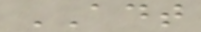ADT
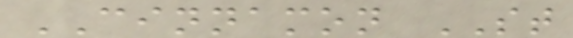CINNAMON ST
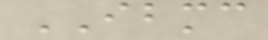IBMC
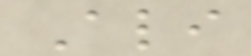Ali
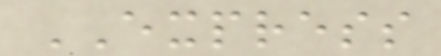EXPRESS
